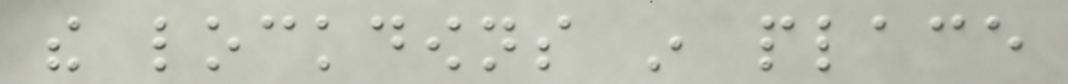the lockdowns in place
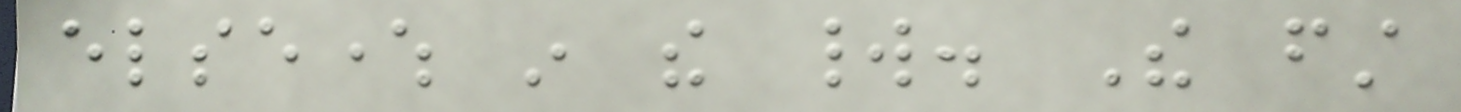elsewhere in the world. The first
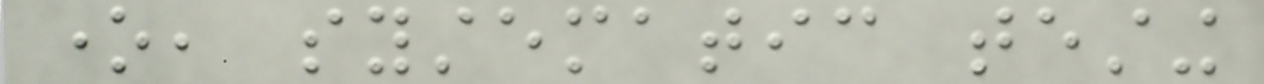one, systematic testing
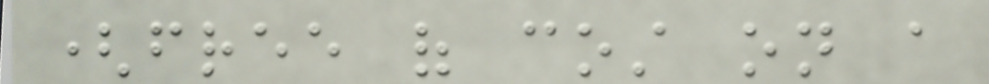(free of cost on a
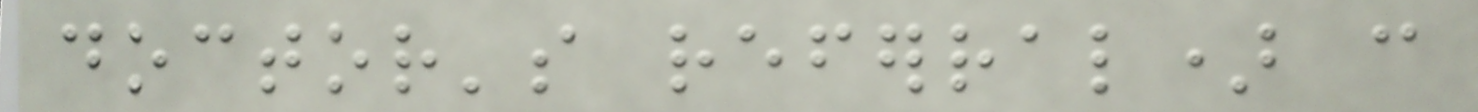doctor's referral) can
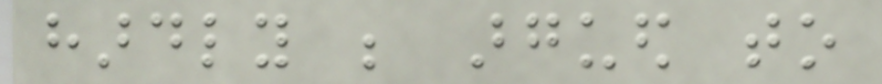hardly be argued to
